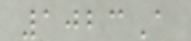1023A
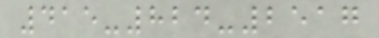415-824-2517
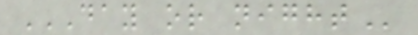DAY OR NIGHT
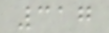317
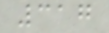317
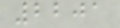2201
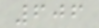606
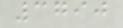3790
